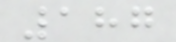187
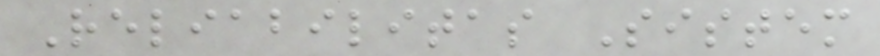Reliabilitas Sistem
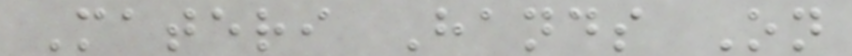Materi Hands On
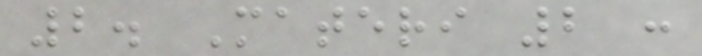2. Materi 2 :
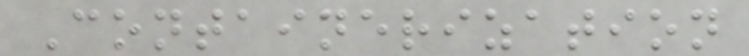Containerization
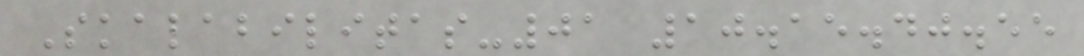Skalabilitas-01 10.15.40.55
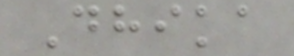Dhika
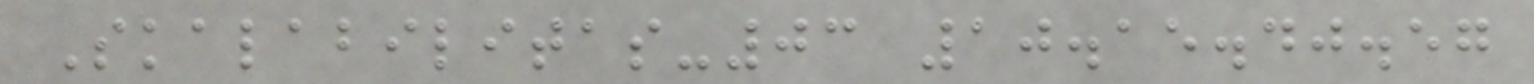Skalabilitas-03 10.15.40.57
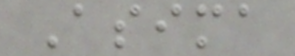Asima
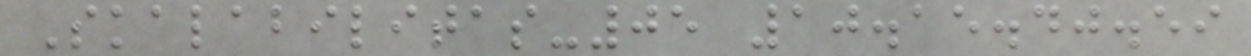Skalabilitas-05 10.15.40.59
